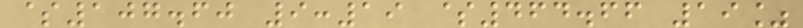$107.60 9:19 $464.66 19%
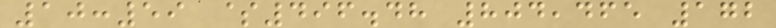10:59 $496.48 804,465 172
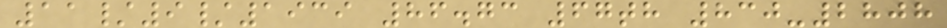11/9/1939 86.73 67th 830-2808
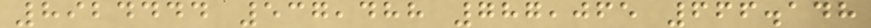8924444 537,488 787,065 666.148
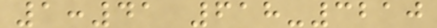1:41 618-3210
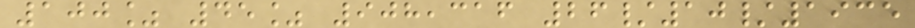100% 45% 908,316 26/10/1935
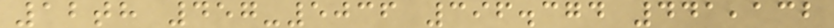12th 457-5036 396.374 441,132
